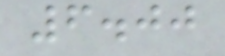6.00
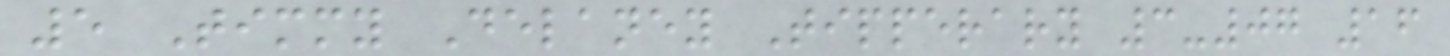5 Timmy Delaney Tipperary 3-07 16
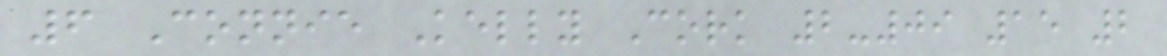6 Connie Kelly Cork 2-09 15 2
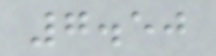7.50
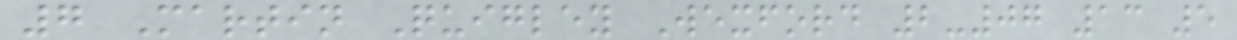7 Martin Quigley Wexford 2-07 13 5
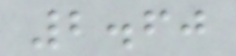2.60
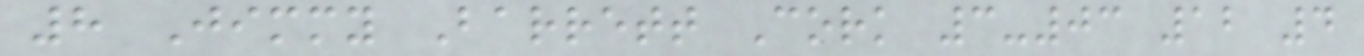8 Jimmy Barrett Cork 3-03 12 4
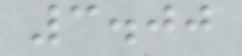3.00
